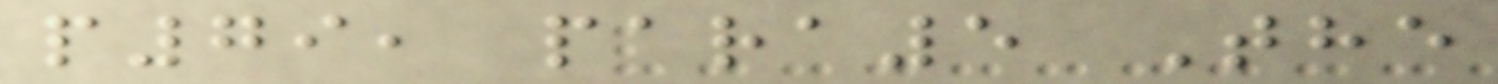p79, para5 The
